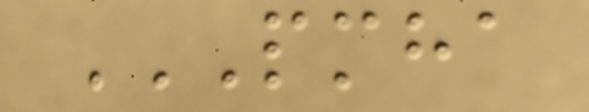PMHA
